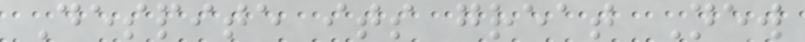Despite its great New
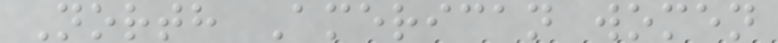North American women
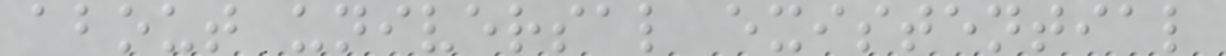about universal existential
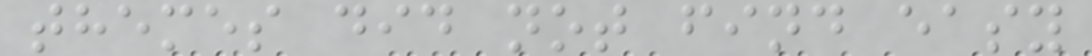themes did not find easy
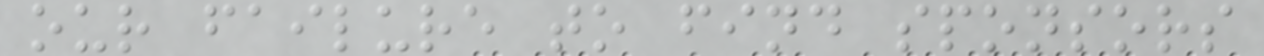our failure to find sponsors
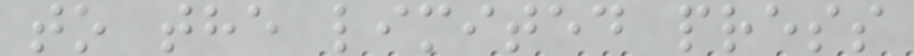to the limited press
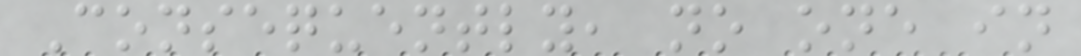Consequently, no one in
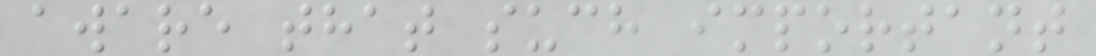aware that such important
